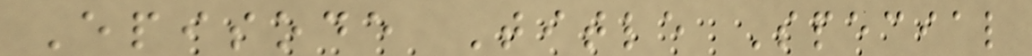Episode Title Special
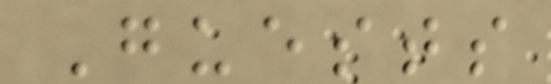Guests
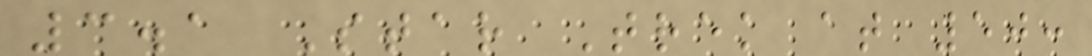3.1 Star Trek at 50:
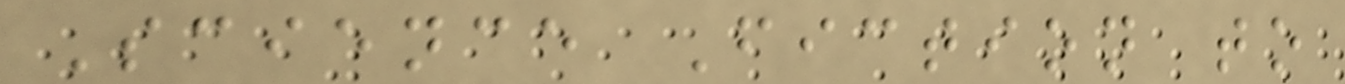Science Fiction to
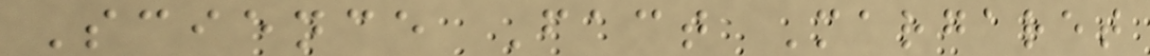Science Fact Margaret
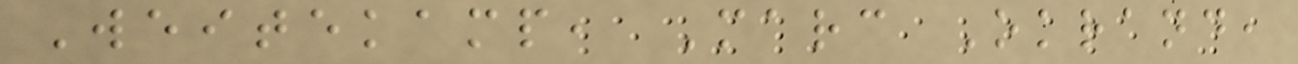Weitekamp, Marc Okrand,
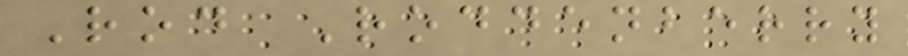Rod Roddenberry
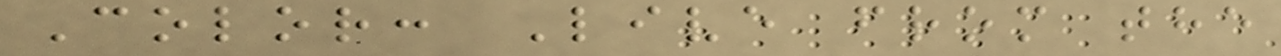Color: Live from the
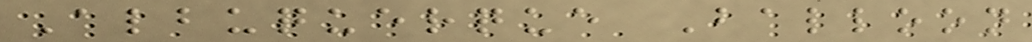Albuquerque Balloon
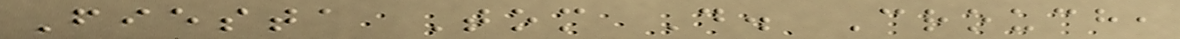Fiesta Tom D. Crouch,
